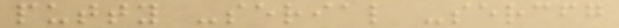putty -serial -sercfg
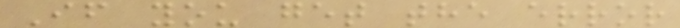If you get the error
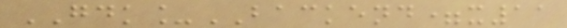GDK_BACKEND=x11
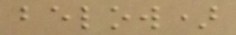below)
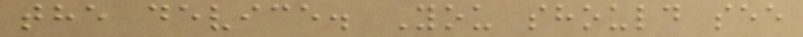the device. You should see
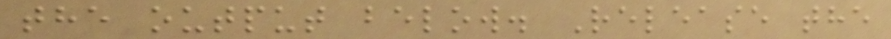the output below. Release the
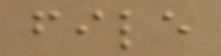file
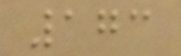173
